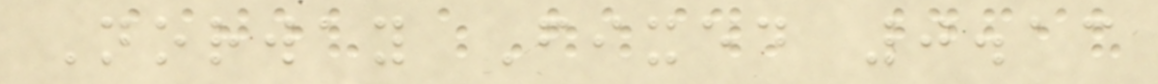Norway Fixed 0.13
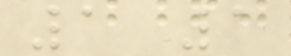1 1
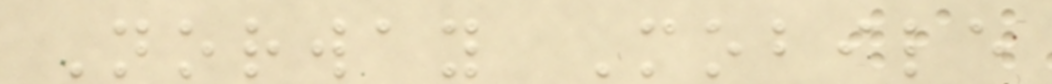Norway Mobile
